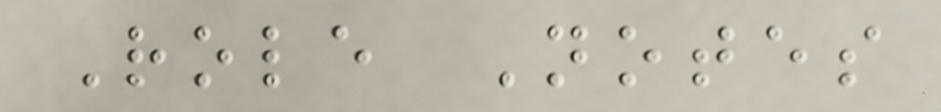Role Notes
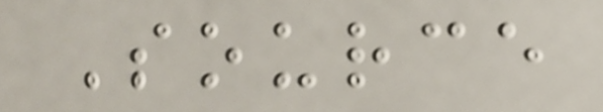Source
